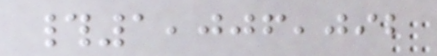#1,006,092
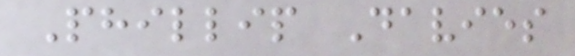Phillip Davies
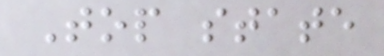Top state
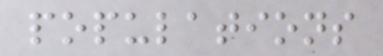populations
